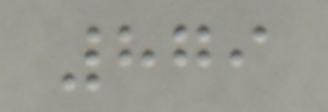879
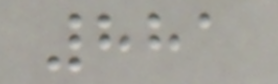881
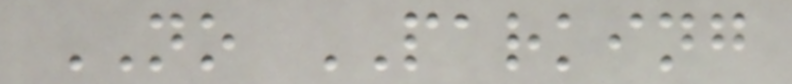NO PARKING
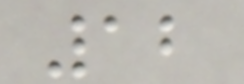12
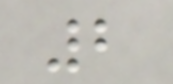2
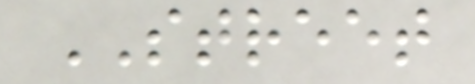STREET
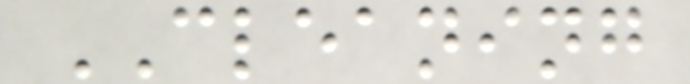CLEANING
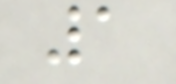1
